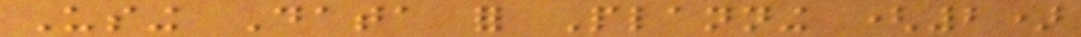Using Data for Planning (2)
